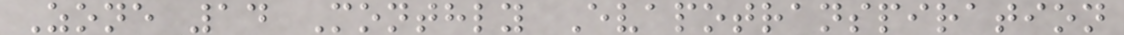Zone 14 Monthly Evapotranspiration
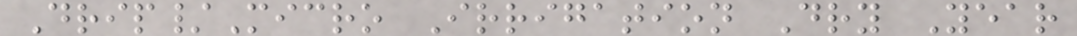Drip/Micro Irrigation Dry Year
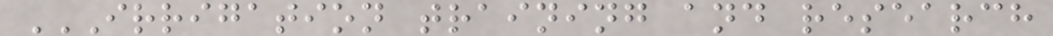IRRIGATION TRAINING AND RESEARCH
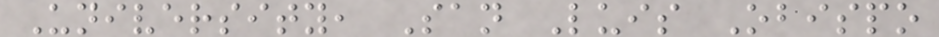University, San Luis Obispo
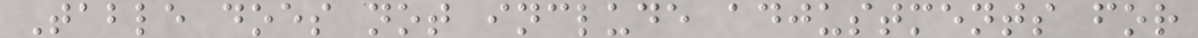Table does not include adjustments for
